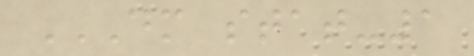DM STAT-1
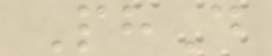PhD
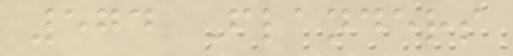574 Flanders
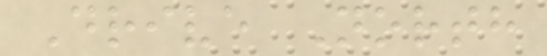Drive North
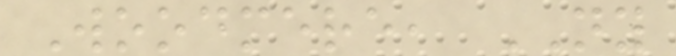Woodmere, NY
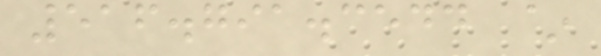516.791.3544 ~
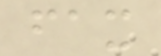fax
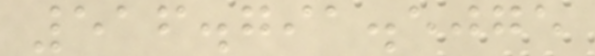516.791.5075
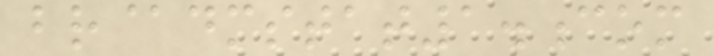br@dmstat1.com
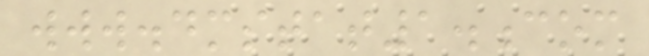www.dmstat1.com
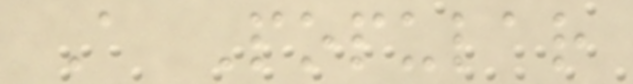A Popular
